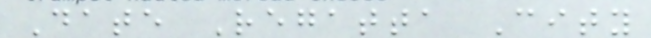Date Regatta City
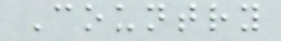Country
